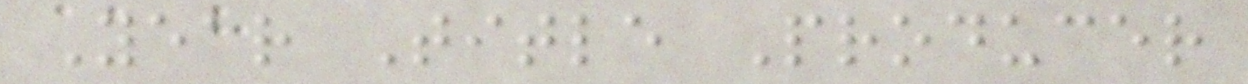Year Title Producer
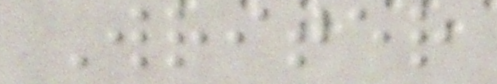Writer
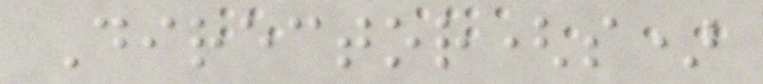Director(s)
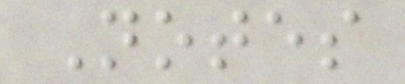Notes
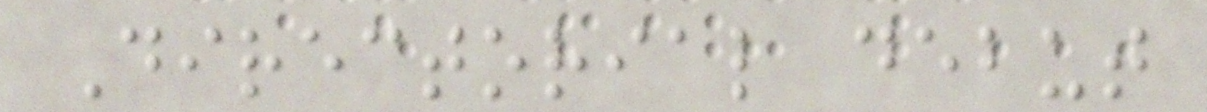Directorial debut
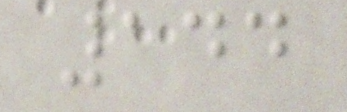144
